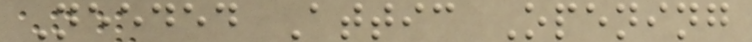Needed Attic Opening
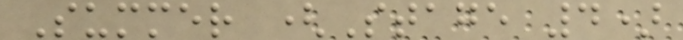Summer (Stage 4)
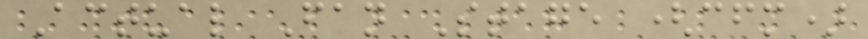Actual Fan Stage (cfm)
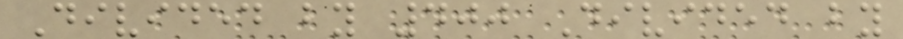Divided by 400 Divided by
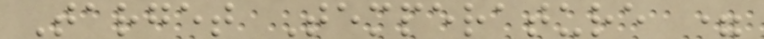Target Temperature =
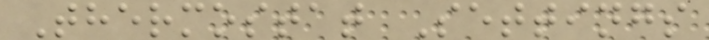Thermostat Settings
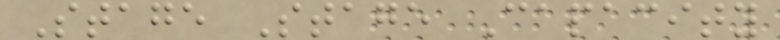Stage Stage Capacity
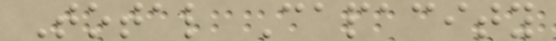Total Capacity
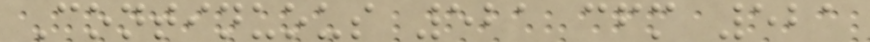Continuous 521 cfm 521
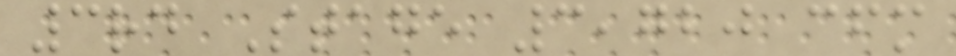3rd Stage 3,720 cfm
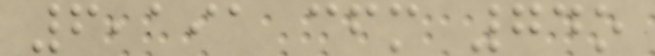6,191 cfm 74o
